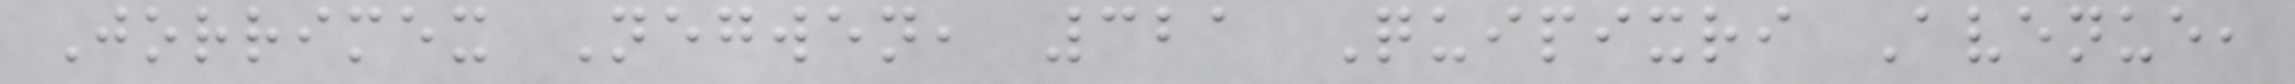Jorrimex Negwen, 321 Quipixri Avenue,
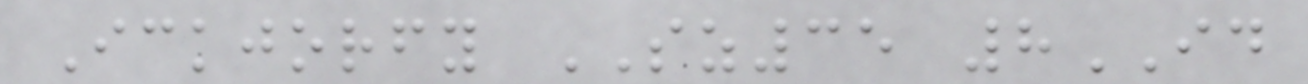Ickjorfy SZ35 8ID
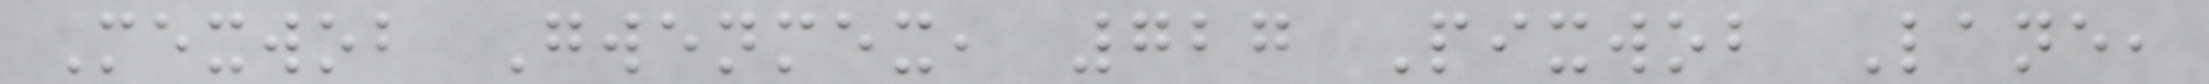Mexwob Gwenmex, 727 Pixwob Lane,
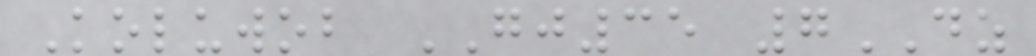Koluwob GJ35 7DZ
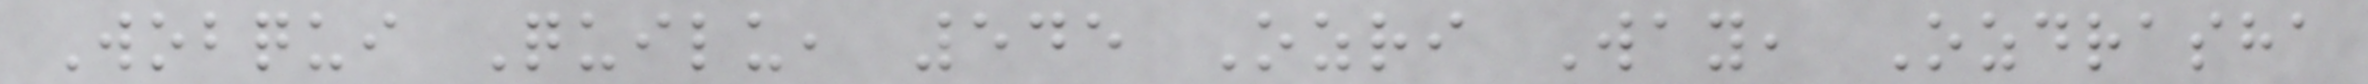Wobqui Quilu, 545 Ozri Way, Ozdrasha
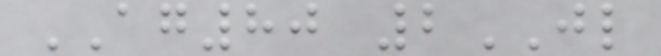AG80 2JL
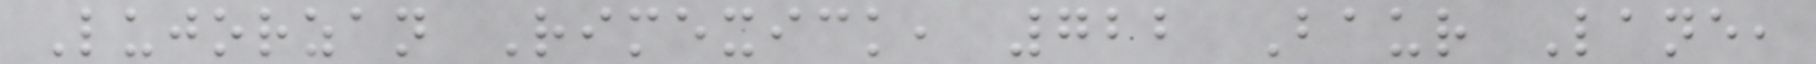Lujorzan Rimexick, 722 Baur Lane,
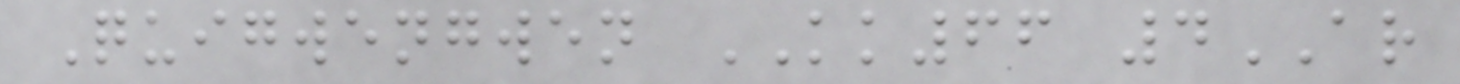Quigwengwen KK66 4AR
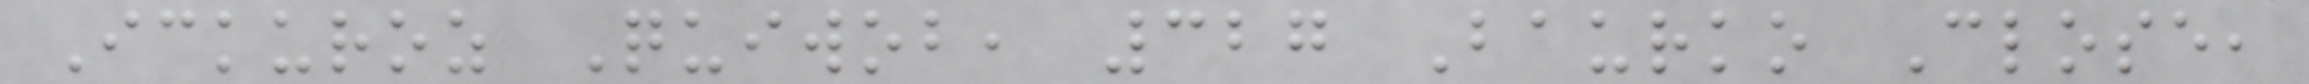Ickuroz Quiwob, 327 Baurko Close,
